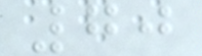70
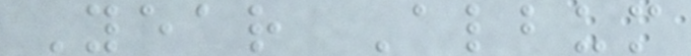Year Album
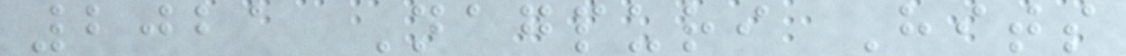2021 Nagpuri Hits
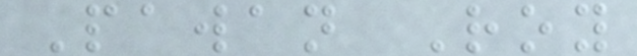Pawan Roy
